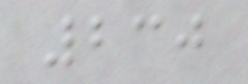230
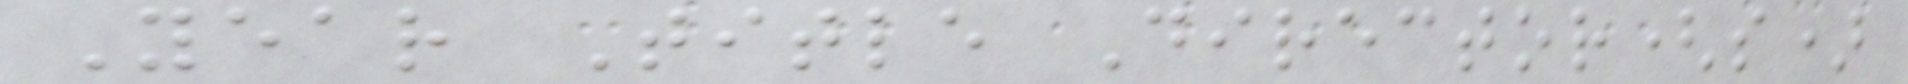Year Title Director(s)
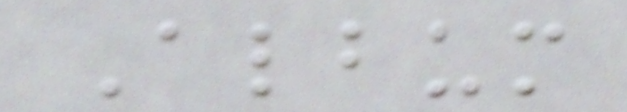Album
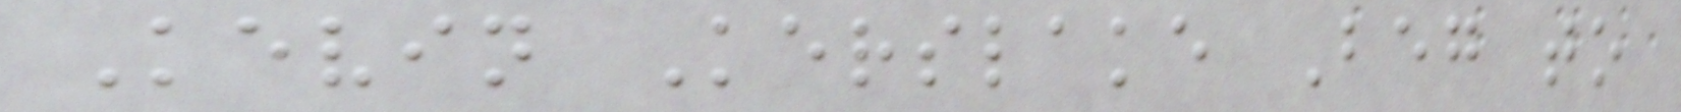Kevin Kerslake Beg to
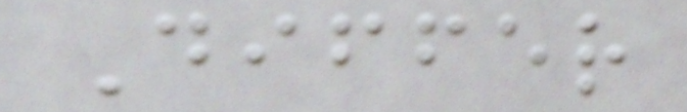Differ
